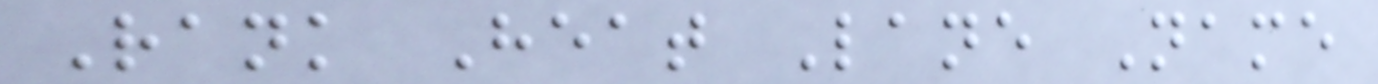Rank Heat Lane Name
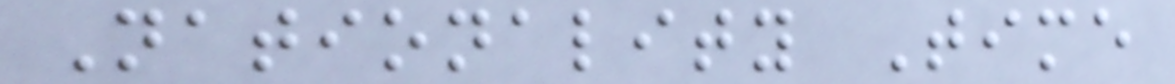Nationality Time
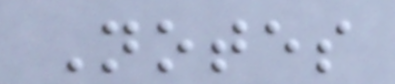Notes
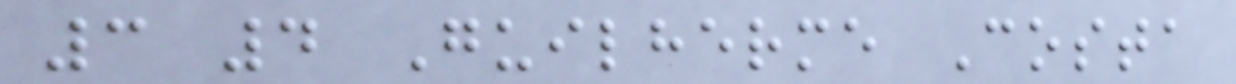3 4 Guilherme Costa
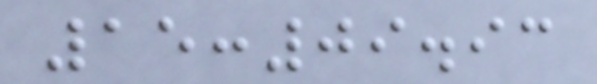15:09.93
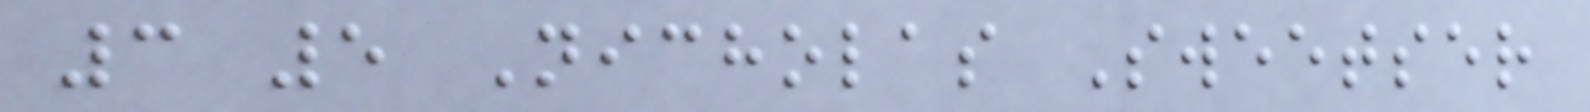3 5 Nicholas Sweetser
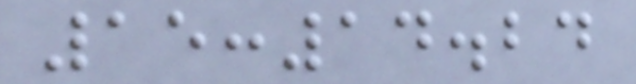15:14.24
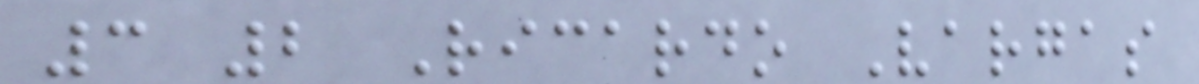3 2 Ricardo Vargas
